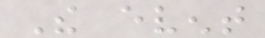The event
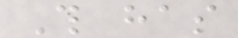This has
